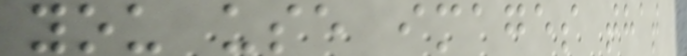you use images that
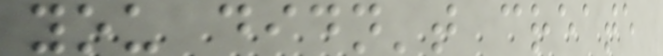you didn't create
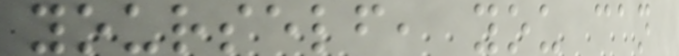yourself, you can
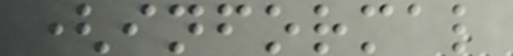(informal
